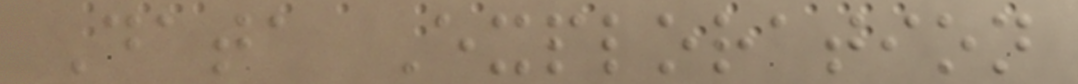Data Exploration
